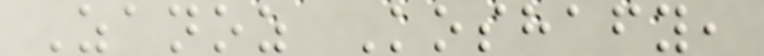Zanoz Koshafy,
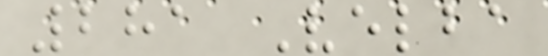281 Velba
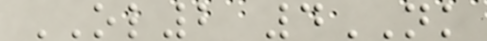OL2 4NK
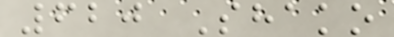620 Shako
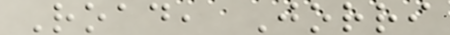Road, Jorri
